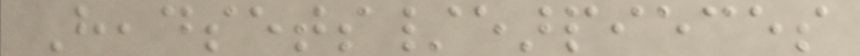Headsets/earpieces
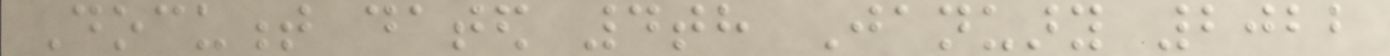Document dated 4th January 2022
